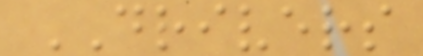DRIVERS
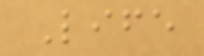Life
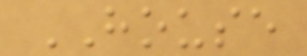HOUSE
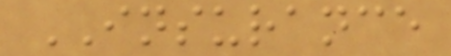INSURANCE
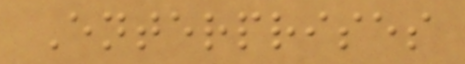Enterprises
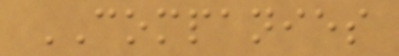COMPANIES
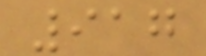917
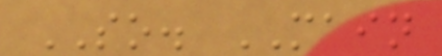SO. MAIN
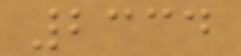2334
